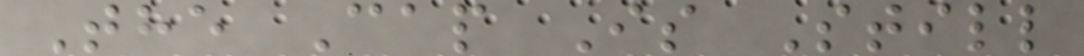The Cap Is Still
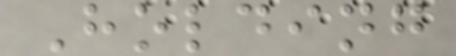Holding
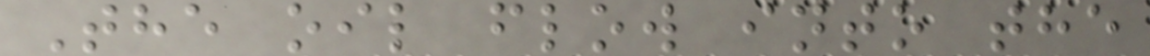The oil flow into the
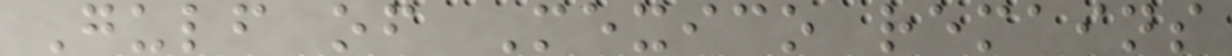Gulf of Mexico remains
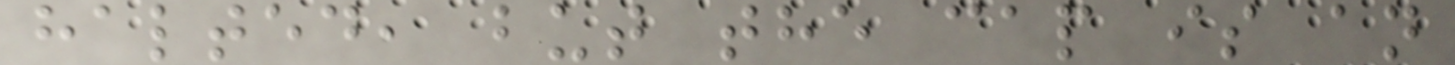halted, but the cap is an
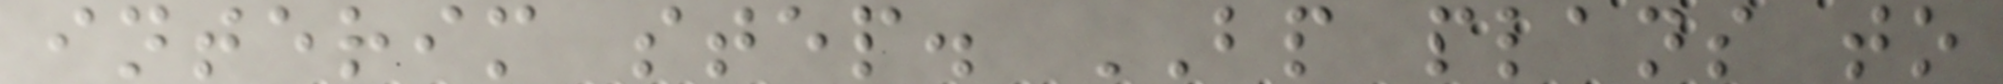interim step. BP plans to
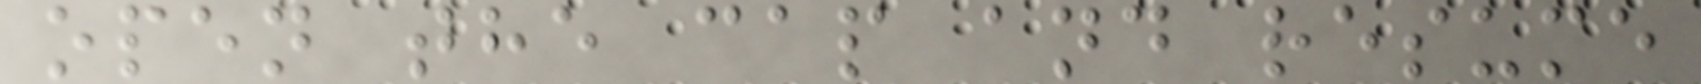open the cap and resume
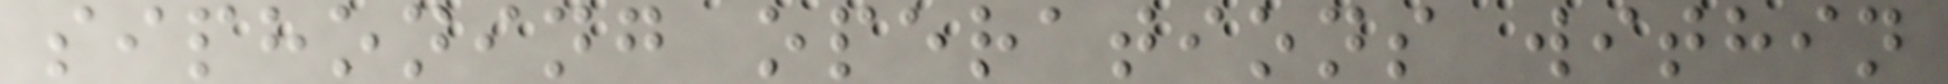siphoning operations within
